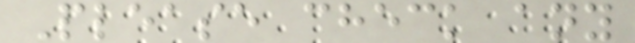Please check any
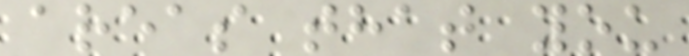areas that you
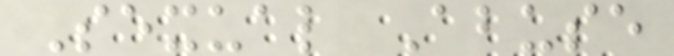Sexual Abuse
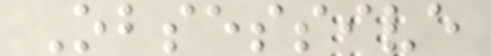Obsessive
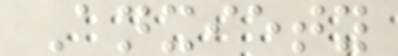Anxiety
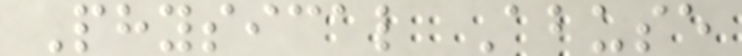Physical Abuse
